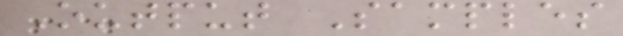Output Samples
